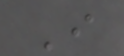I
